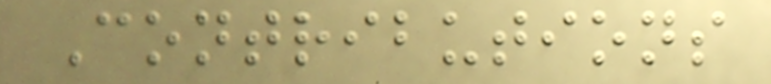Contributions
